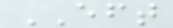EFT
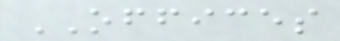OFFICES
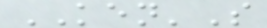KEN'S
